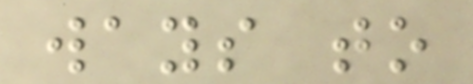ways to
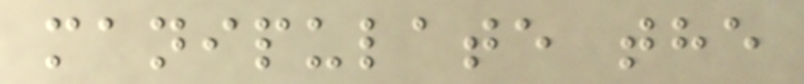manipulate the
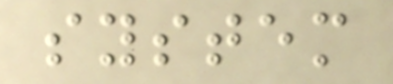system
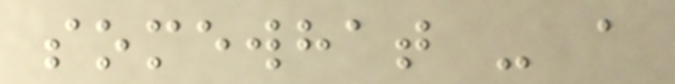somewhat - a
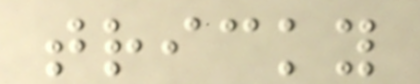tricky
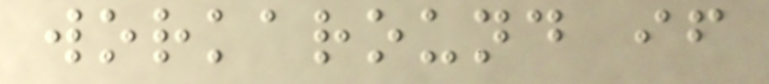workaround if
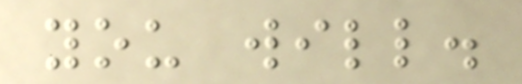you will.
